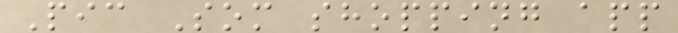Pic Som shopping app
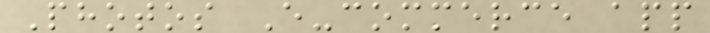Photos E-commerce app
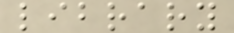library
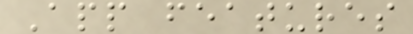App features
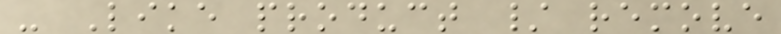- Like product / remove
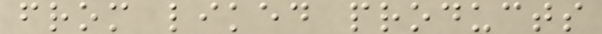from liked products
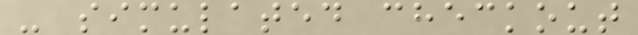- simulated checkout
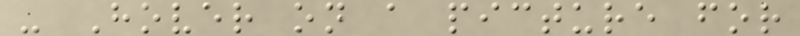- Hover on a picture for
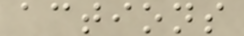actions
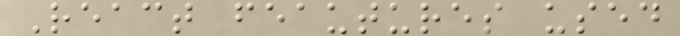React feautures used
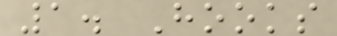1. Hooks
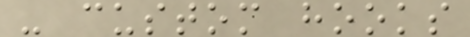- custom hooks
